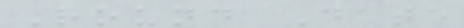Round Date
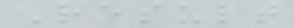Result
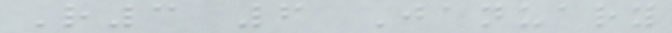R3 6 January
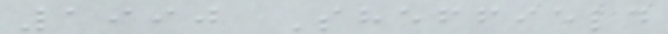1990 Sheffield
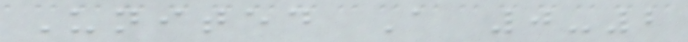United A 0-2
